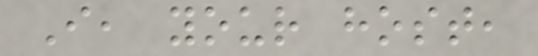I, your host,
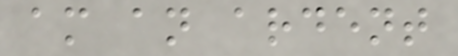am an ardent
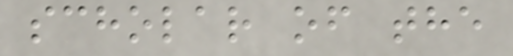scholar of the
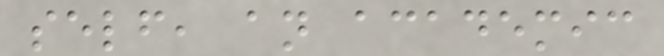self, an academic
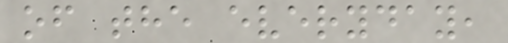of the everyday,
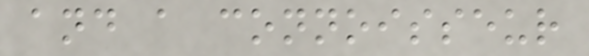and a connoisseur
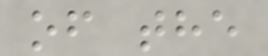of the
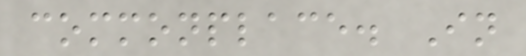commonplace. In
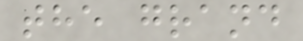the grand
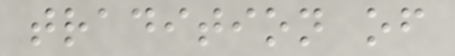tradition of
